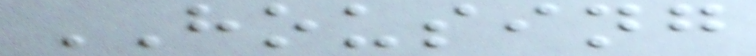HOUSING
